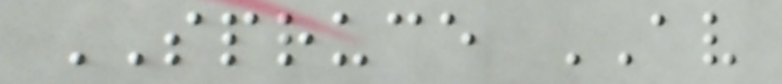SPRUCE AV
